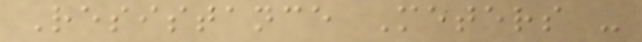Resistance Meters -
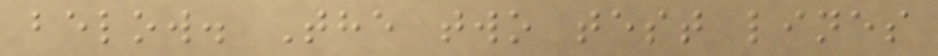below. The two test lines
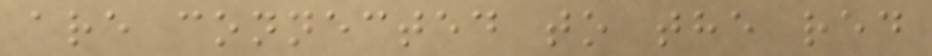are connected to the red
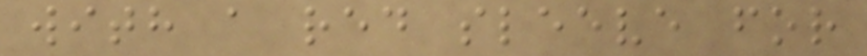with a red sleeve for
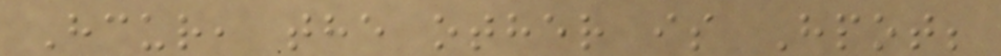Hcur, the other is Hpot;
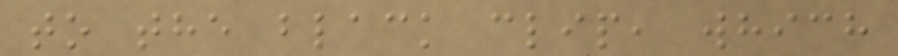to the black clip, which
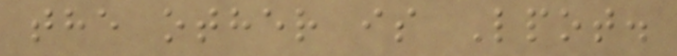the other is Lpot.
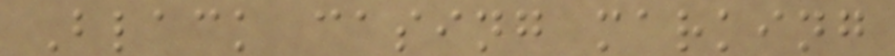Black casing marking
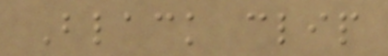Black clip
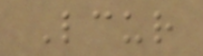Lcur
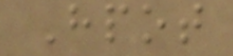Hpot
